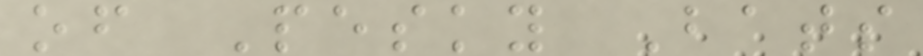of Pesky Bats
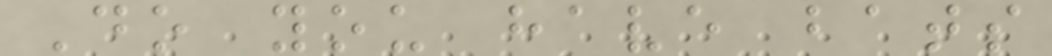Do you have bats
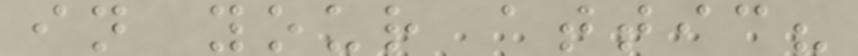in your attic?
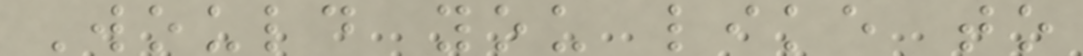Would you like to
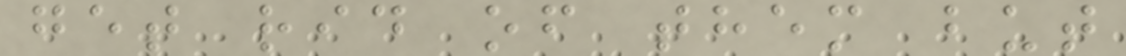get rid of them but
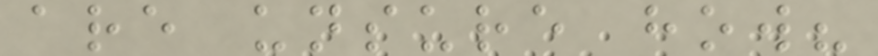are unsure how?
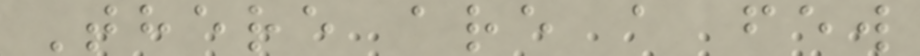There are a few
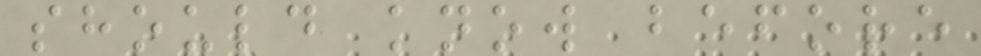should know before
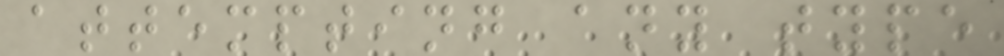attempting any type
